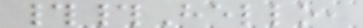##Hello,
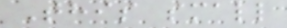This small
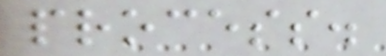process.
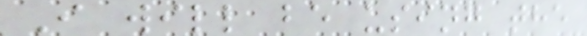I will be using the
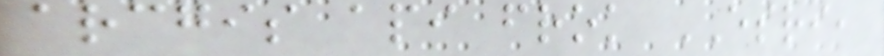arcgis api frok ESRI,
